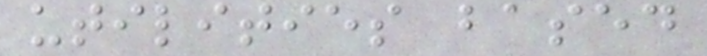utilities based
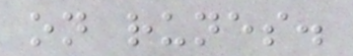on runes.
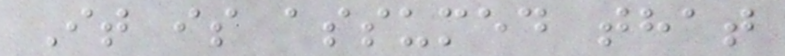It is assumed that
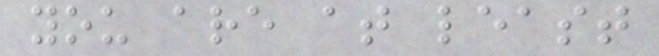you are at least
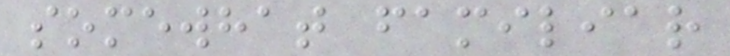somewhat familiar
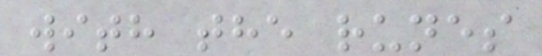with the runes
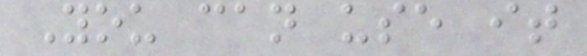You can use it
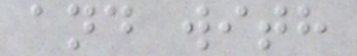and with
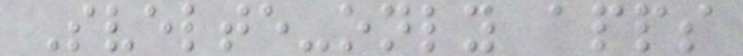Svelte-only apps
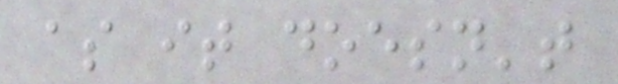as it doesn't
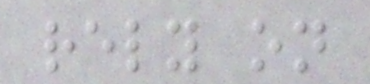rely on
